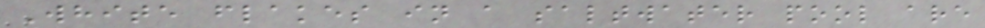White flakes in a saltwater pool are
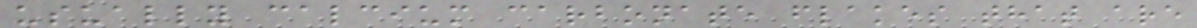usually calcium carbonate flakes that are
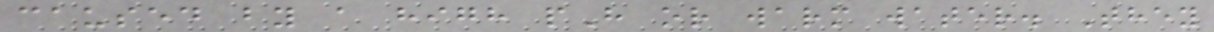caused by a high pH or warm water. They
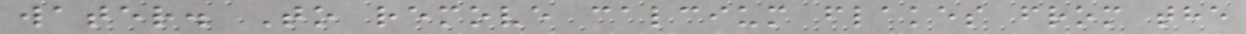water. To remove calcium flakes from the
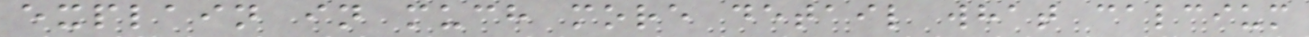explain in much more detail what calcium
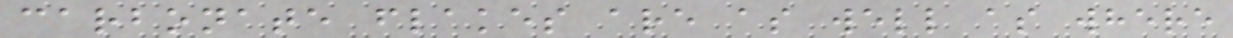carbonate flakes are as well as where
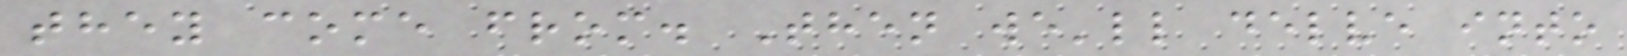they come from. Then we'll delve into
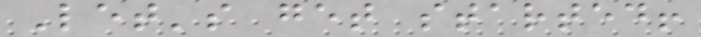Let's get started!
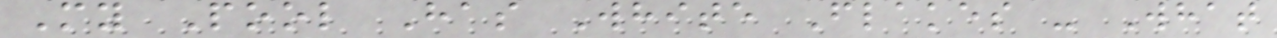My Pool Has White Flakes - What
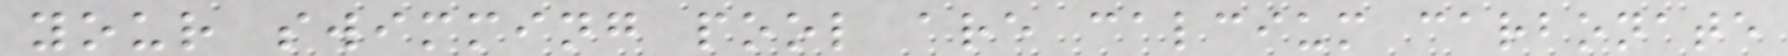your swimming pool are calcium carbonate
